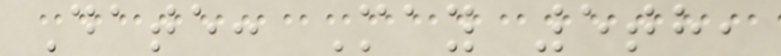Date: May 5th,
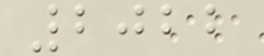2022
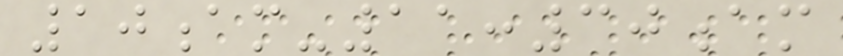10am-11:30am
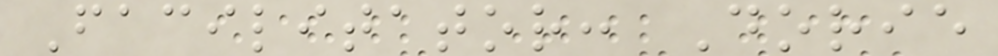Facilitator: Dorie
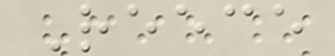Reece
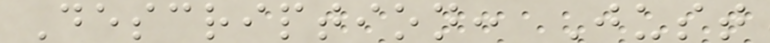Description: Just
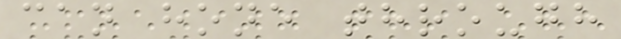can hone through
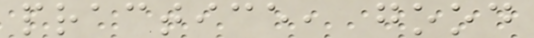practice, good
